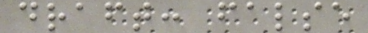draft: false
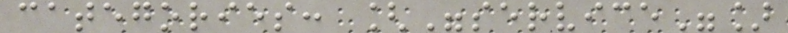categories: ["service"]
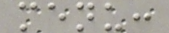menu:
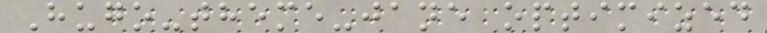Hugo-theme-jane optimized
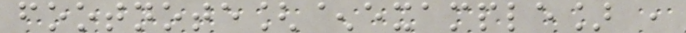footnote[^example] ,
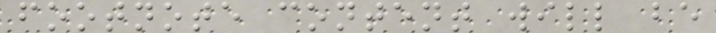footnote content will be
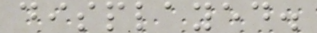displayed.
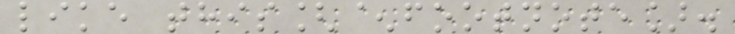like this[^footnote].
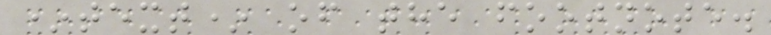*text* of the footnote.
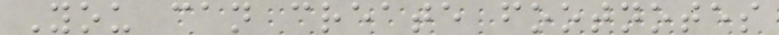You can create footnotes
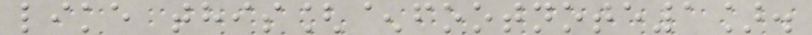like this[^footnote1].
